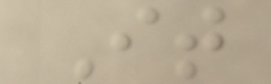It
